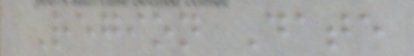Region Date
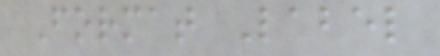Format Label
